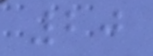20
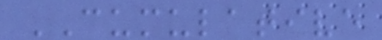CUMULATIVE
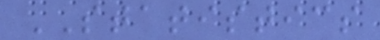STATISTICS
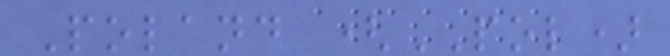Poland (POL)
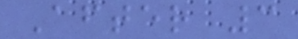After 3
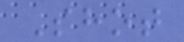Shot
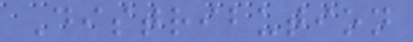Distribution
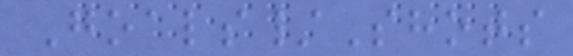Goals/Shots
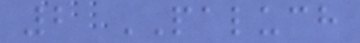2 PALUCH
